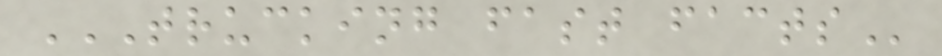TRUCKING FAST FACTS
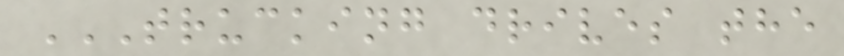TRUCKING DRIVES THE
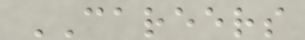CAREERS
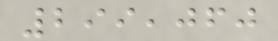299,060
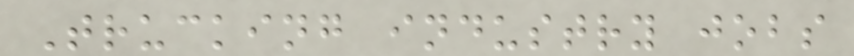Trucking industry jobs
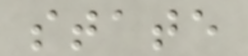state
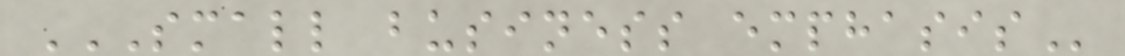SMALL BUSINESS EMPHASIS
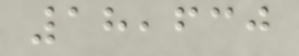18,630
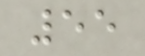55
